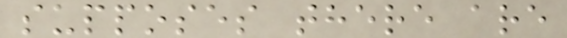supposes there are
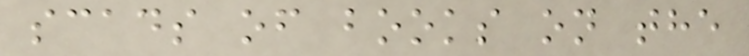scads of books on the
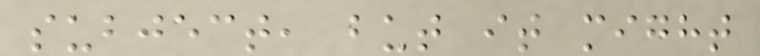subject, but it might
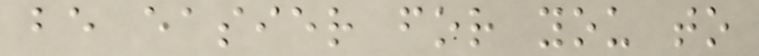be easier for you to
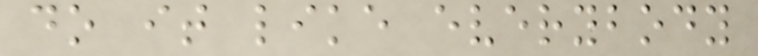do it like everybody
